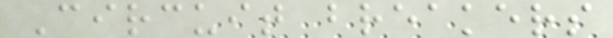Circuit breakers
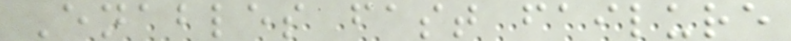Enables fast failure
